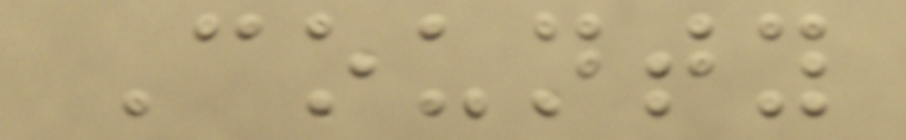County
